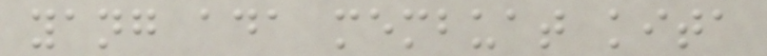yang ada membuat kita
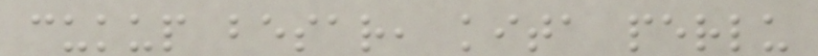cukup besar, kita perlu
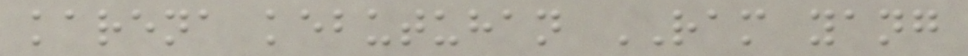karena kebutuhan RAM yang
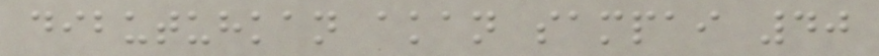dibutuhkan akan sampai 40
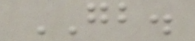GB.
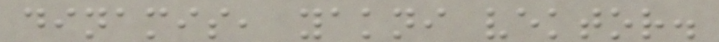dinamis, yakni vektor.
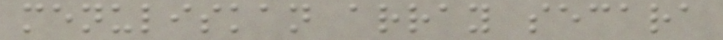menuliskan array secara
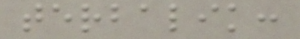terbalik:
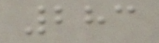283
